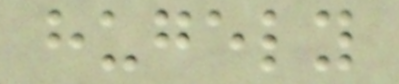hugely
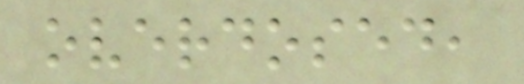overdosed,
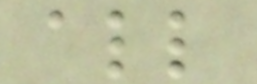all
